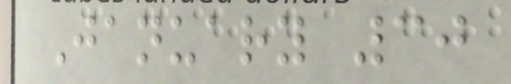January 30
